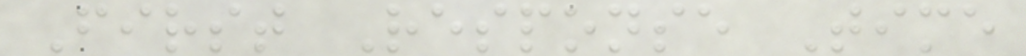First Response Time
